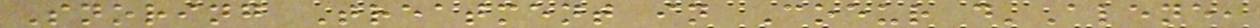Snoring Treatment in Coeur d'Alene,
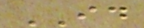ID
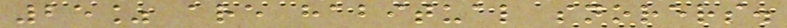25% are habitual snorers.
